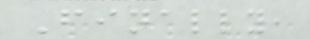Finally,
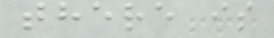there is
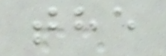the
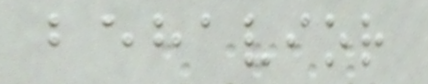behavior
